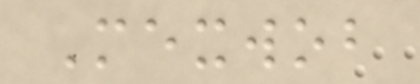Mexwob
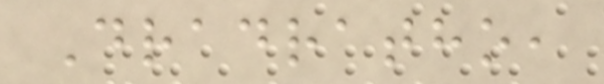Dradratho,
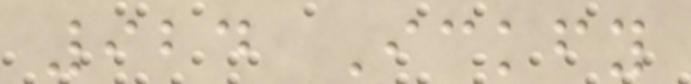924 Ickfy
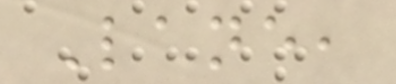Lane,
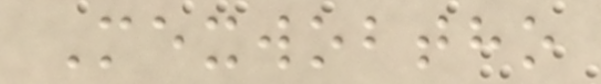Mexwobtho
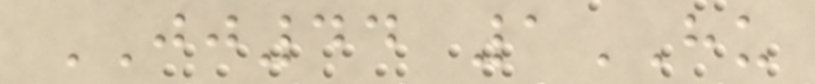JJ44 1HU
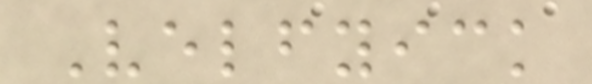Velfyick
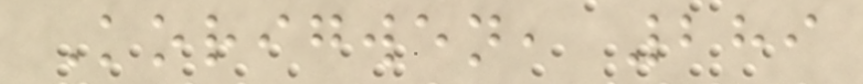Korigwen, 289
